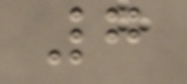7
